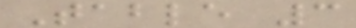Table 3
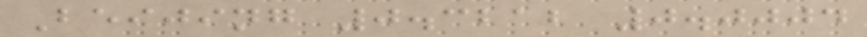Beijing 0.3212 0.0004
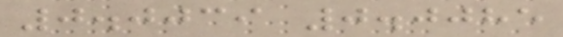0.0039 0.0085
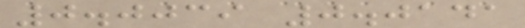0.0039 0.0141
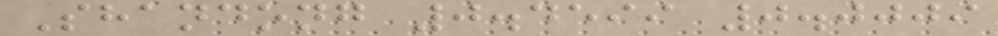Shandong 0.4599 0.0009
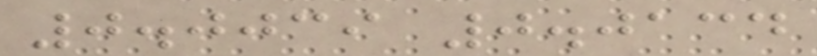0.0039 0.0134
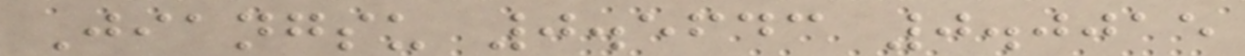Jiangsu 0.5643 0.0015
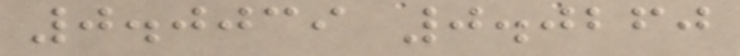0.0039 0.0260
